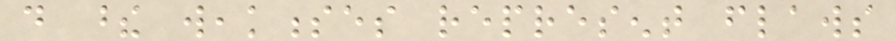do these weaknesses represent flaws
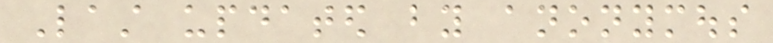Last updated by anonymous
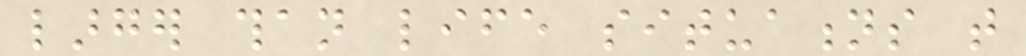larger than life situations that
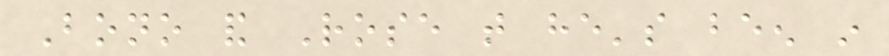Bono and Rose that he's been in
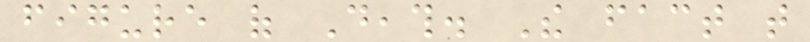figure of Death. The fact that
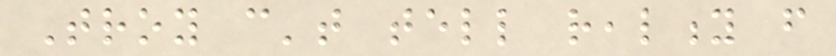Troy can't tell reality from
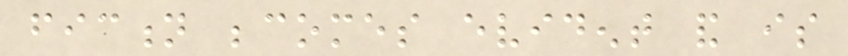fiction becomes evident and is
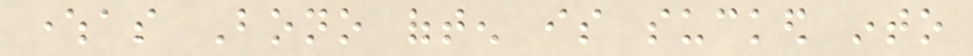whereas Bono often is sucked into
